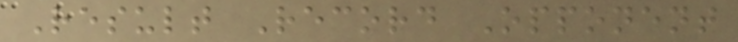Result Record Opponent
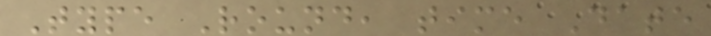Type Round, time Date
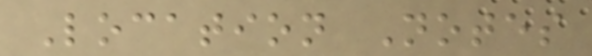Location Notes
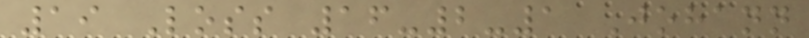19 Loss 16-2-1 Johann
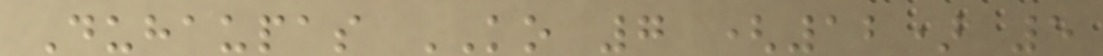Duhaupas KO 7 (12) 5
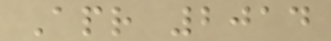Apr 2014
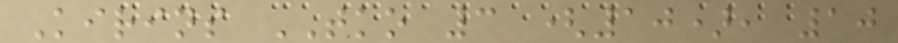Kirins TKO 3 (10), 10
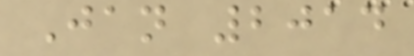Jan 2014
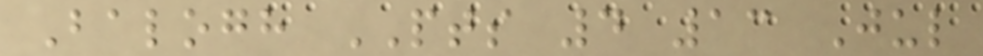Balogh PTS 4 13 Jul
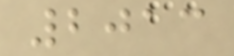2013
